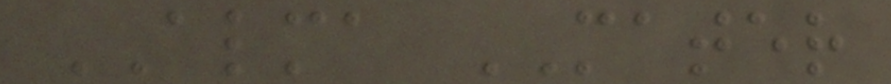ALMA MATER
